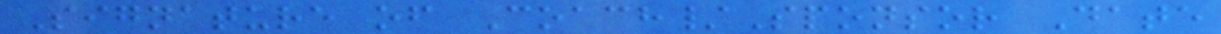Signature of Coach/Sponsor Date
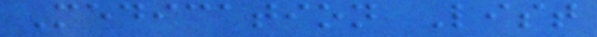Medication List
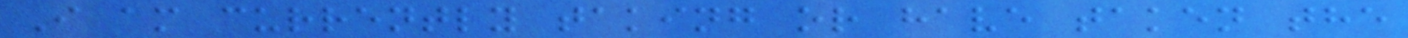I am currently taking or have taken the
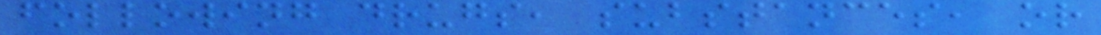following drugs, substances, or
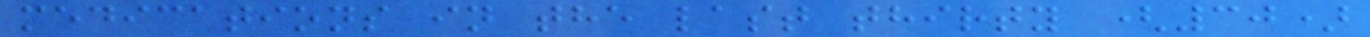medications in the last thirty (30)
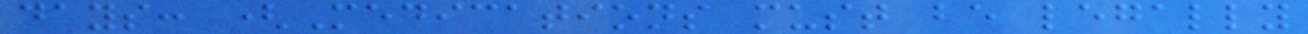days: (Medications must be legally
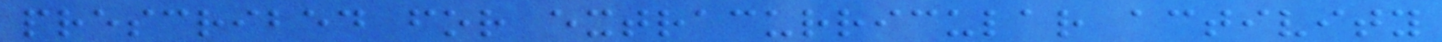prescribed for extracurricular activity
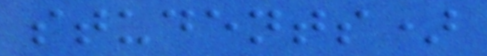students)
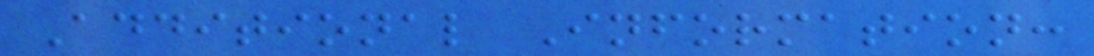Additional Information:
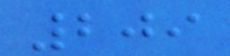209
